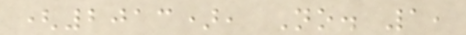(2013), No. 1,
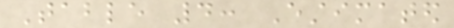Table 4: Estimated
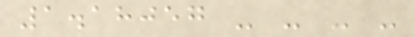1.18057 - - - -
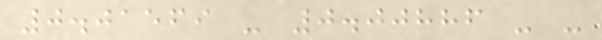0.01569 - 0.00886 - -
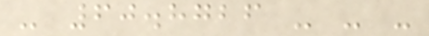- 60.8726 - - -
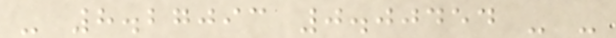- 8.27093 0.00454 - -
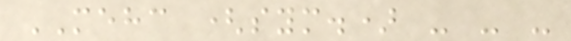MEHC (sym.) - - -
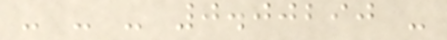- - - 0.00290 -
